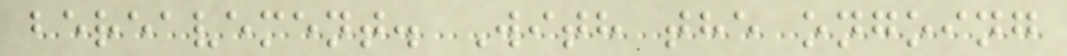bereavement. With the ongoing
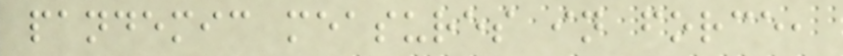pandemic measures in force,
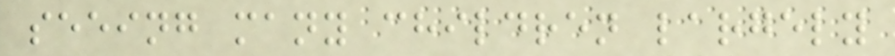seeing many children largely
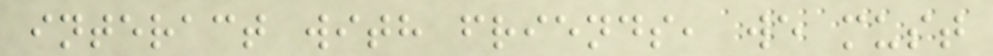interact with friends, we must
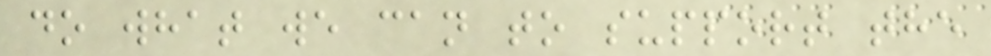do what we can to support the
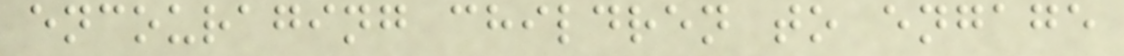encouraging children to engage
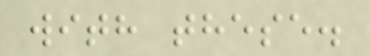with these.
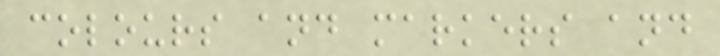colours and markers and
